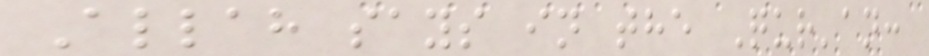Allah says in the Qur'an:
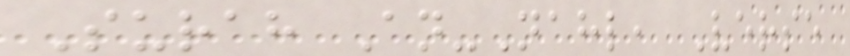Surah An-Nahl, Verse
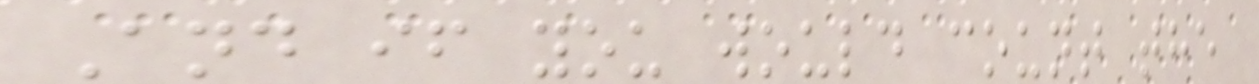And if you would count the
